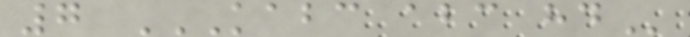7 KABC ABC HD
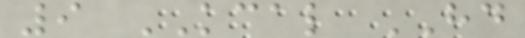9 KCAL HD
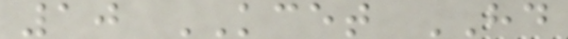10 KCET HD
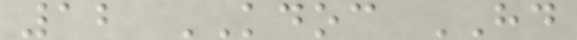12 KDOC HD
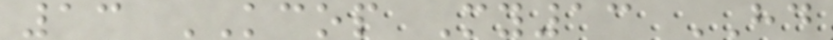13 KCOP My13 HD
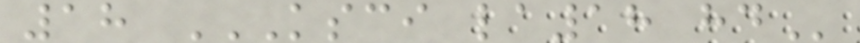18 KSCI LA18 HD
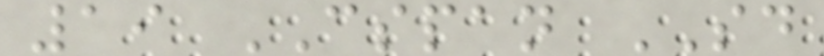19 CSPAN SD
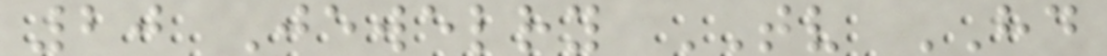20 Jewelry TV HD
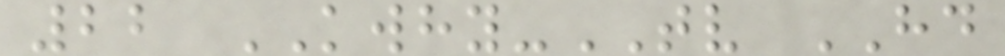22 KWHY-TV HD
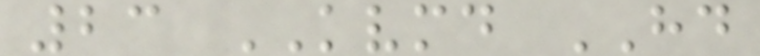23 KVMD HD
